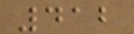412
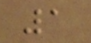1
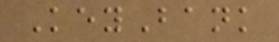KeyBank
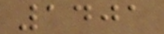1401
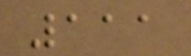111
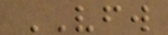VFW
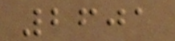2601
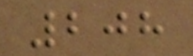208
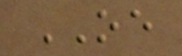OE
